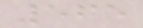565
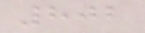802
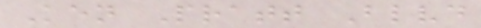Ken Pratt Blvd
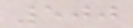500
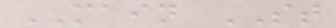MAIN ST
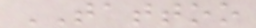TATTOO
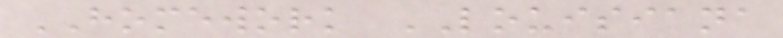HOMEWORK LOUISIANA
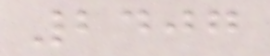2407
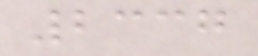2337
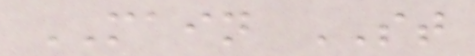MAIN ST
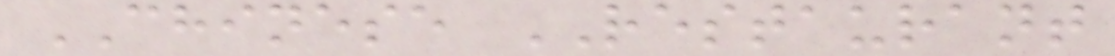CHINESE RESTAURANT
